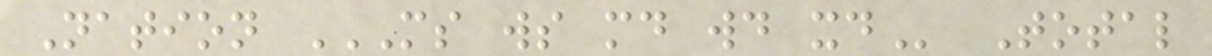Nation MS WS MD WD XD Total
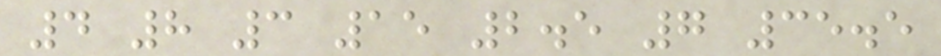4 8 3 15 2.5 7 35.5
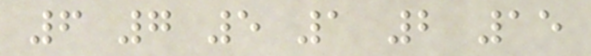6 7 5 1 2 15
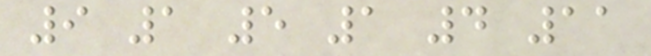9 1 5 1 4 11
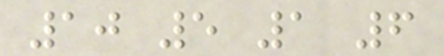10 5 1 6
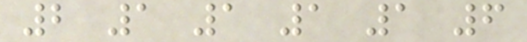2 1 1 1 1 6
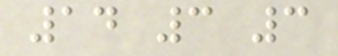14 3 3
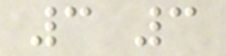3 3
